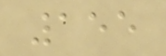155
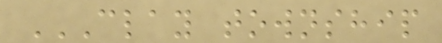CLAY TOWNSHIP
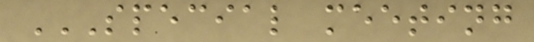SPECIAL MEETING
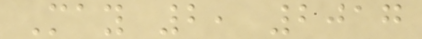May 2, 2017
